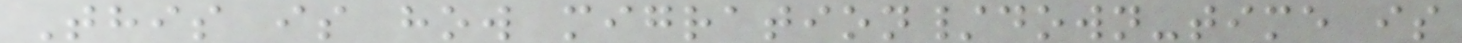This is how migration/down-time is
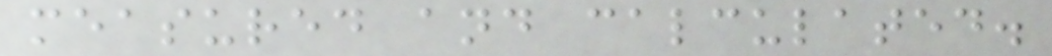measured and calculated.
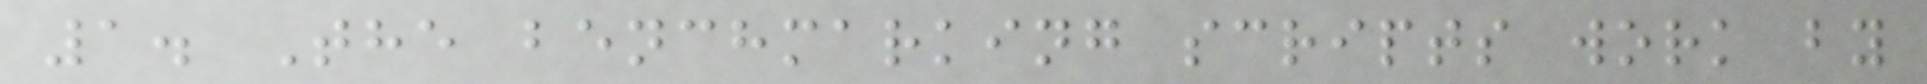1. The benchmarking scripts work by
